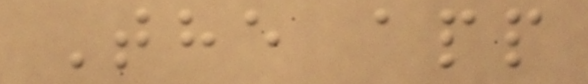The app
